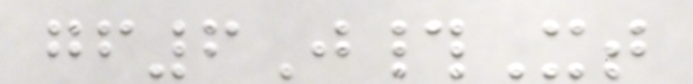gf6J#Xt
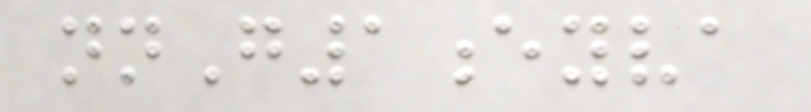nnG1eyva
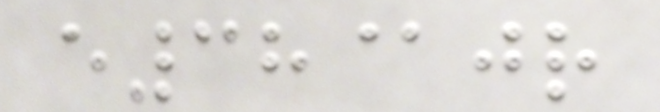e38@jr
